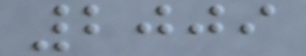2009
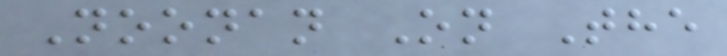Noonan On The
